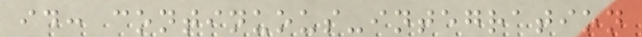id: continuous-integration
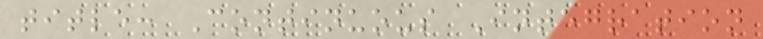title: Continuous Integration
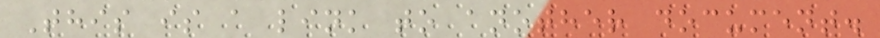This is a link to another document.
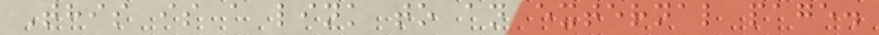This is a link to an external page.
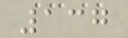137
